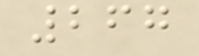267
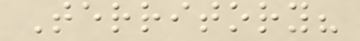Territory?
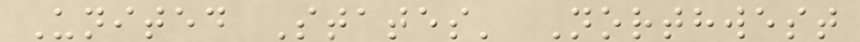United States' Northwest
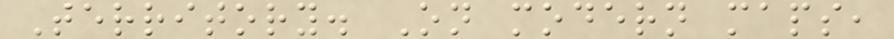Territory. On modern maps,
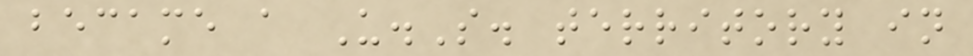became a U.S. territory in
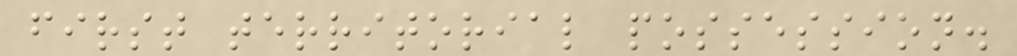first territorial possession.
